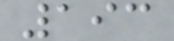193
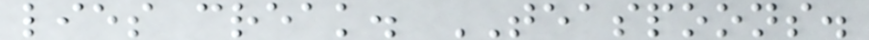lies creak. TEASPOONS.
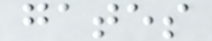gates
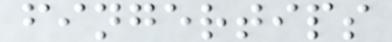fingertips
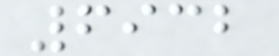6932
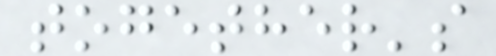together's
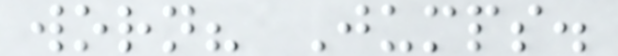worn? Jumps.
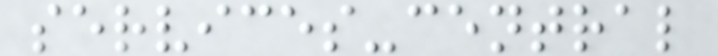services-central
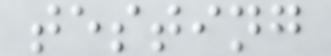testing
